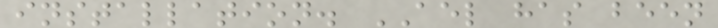installation. AEL has been
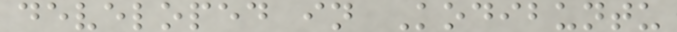developed in Kodibuntu
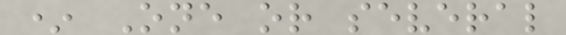* One or several
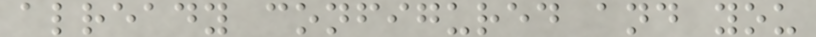already configured and you
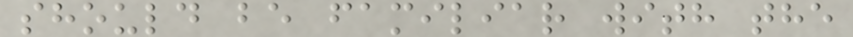should be familiar with the
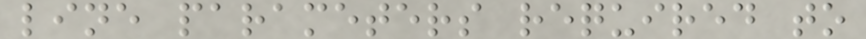line parameters required to
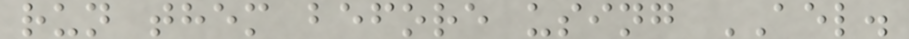run them before using AEL.
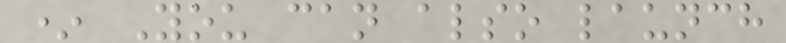* You can also launch
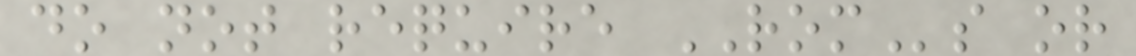do not require ROMs or
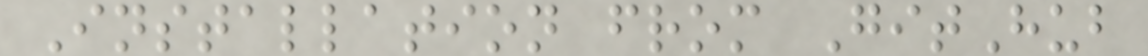Installation from GitHub
